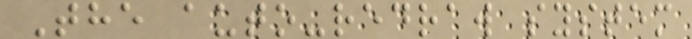The auto-redraw system
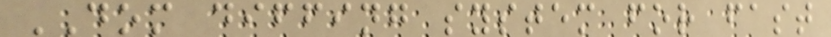DOM diffing system for fast
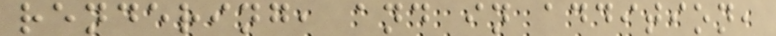rendering, and in addition,
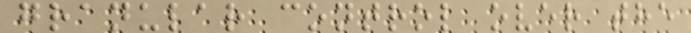granular control over the
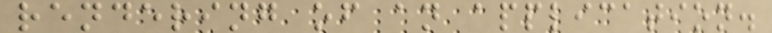rendering of an application.
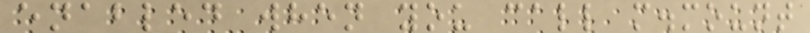enabled when you call m.mount
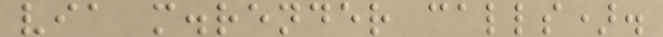via m.render calls).
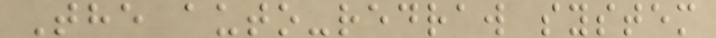The auto-redraw system
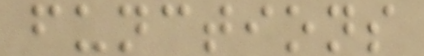functions
